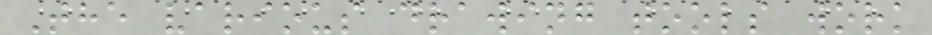The various drawing tools work
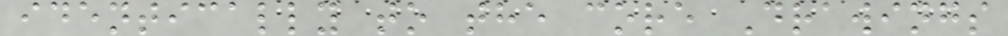identically to the core Drawings
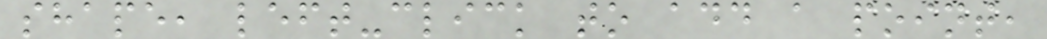shape, left-click to add a point,
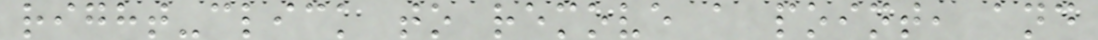right-click to remove a point, and
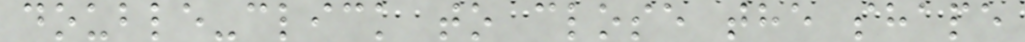double-click to close the shape
